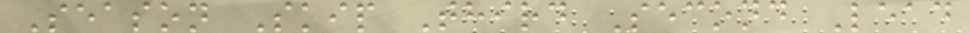Season Skip Third Second Lead
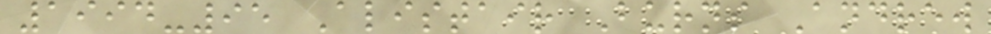1994-95 Alistair Burns Andrew
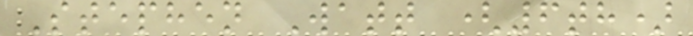Stephen Watt (6th)
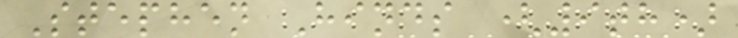Stephen Hinds (9th)
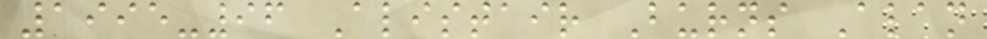1995-96 Alistair Burns Alan
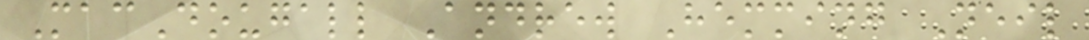MacDougall Andrew Hemming Neil
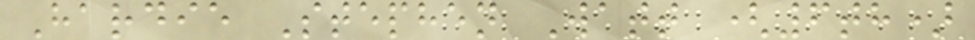Hardie Stephen Watt (6th)
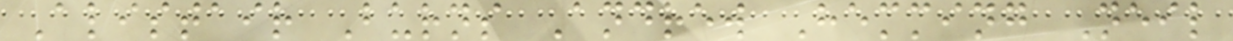Alistair Burns Andrew Hemming Neil
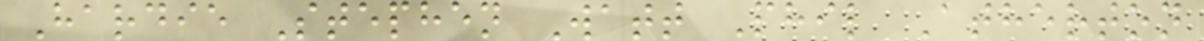Hardie Stephen Watt Phil Atherton
